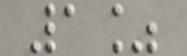1%
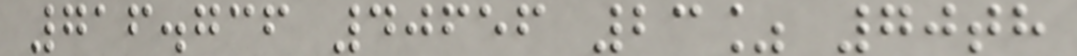716.736 40656 23% 70th
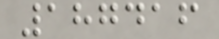187416
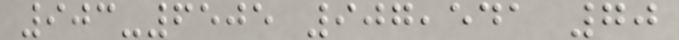903-6505 907,541 70
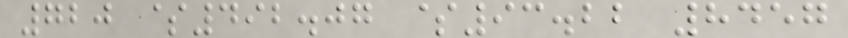720 $492.07 $93.22 8457
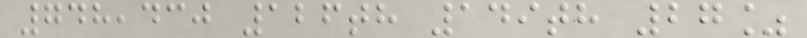748,430 126th 149th 27%
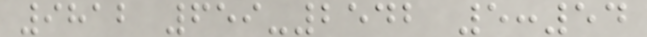9812 659-2542 5:54
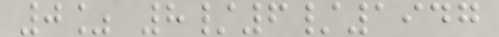0% 8/6/1947
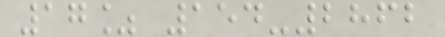17% 154-2862
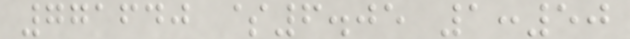771640 $6.05 1:50
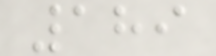189
